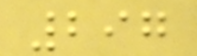297
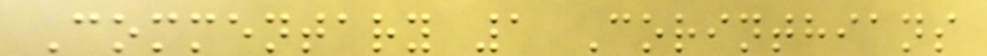Commentary 1 Corinthians
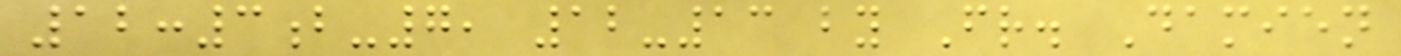12:3b-7, 12-13 by Fr. Damien
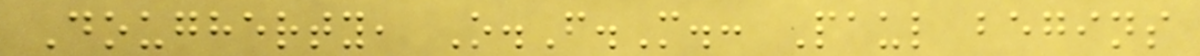Dougherty, O.F.M.: Paul begins
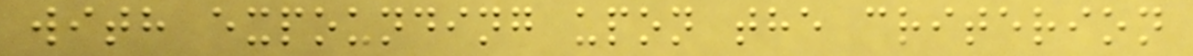with expounding upon the criterion
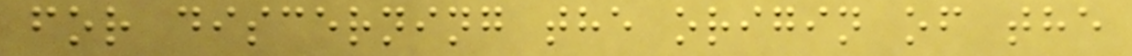for discerning the origin of the
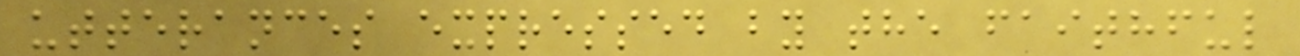utterances expressed by the faithful
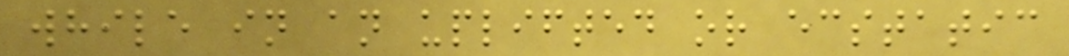while in an uplifted or ecstatic
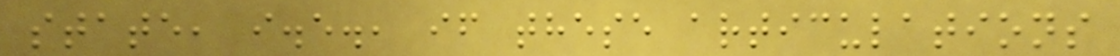state, i.e., if these articulations
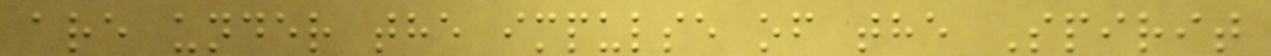are under the impulse of the Spirit
